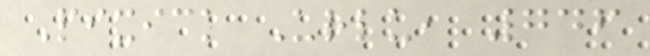Pixick Urlu, 746
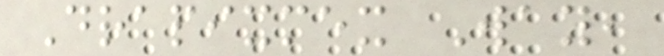Drapixmex Way,
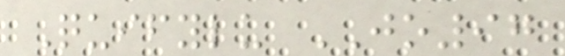Quifylu JO97
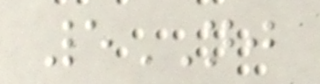5NJ
